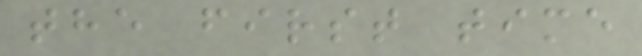the first time
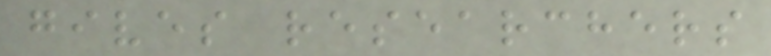gives researchers
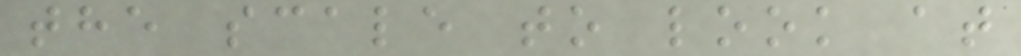the scale to look at
